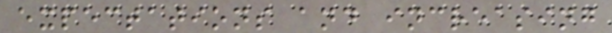expectations and increasing
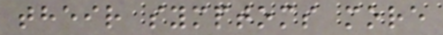their symptoms more
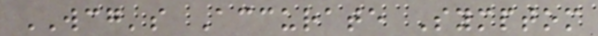WCG's Accurate Symptom
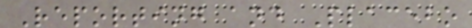Reporting and Placebo
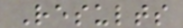Results
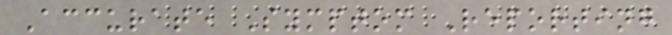Accurate Symptom Reporting
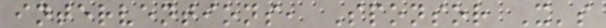interventions, Sponsor X's
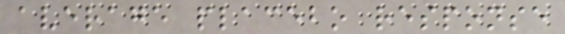average placebo response
